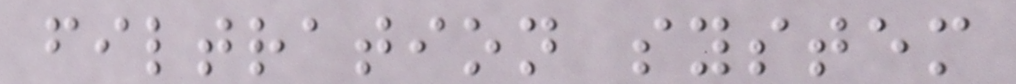filtration system
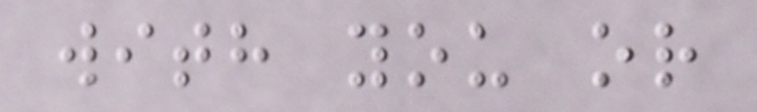with you or
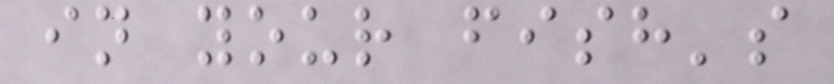in your fish's
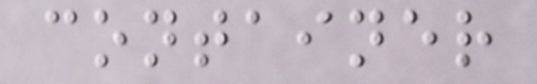container
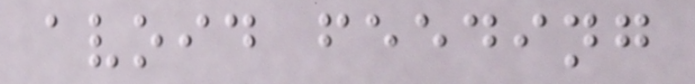avoid feeding
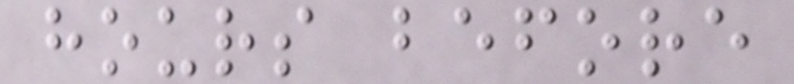hours before
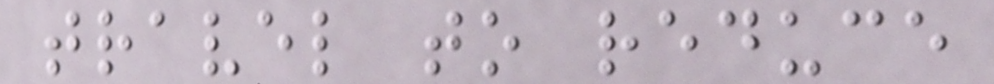travel to reduce
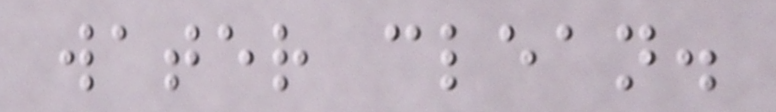water clean.
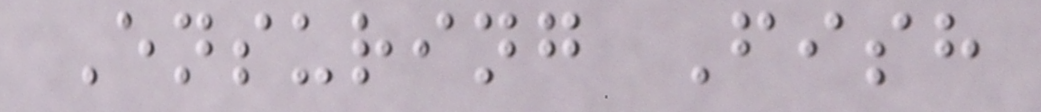Ensuring Fish
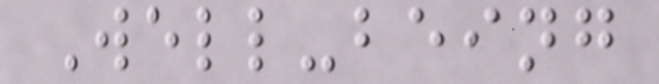Well-being
